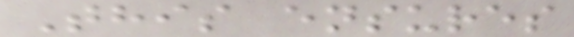This ensures
